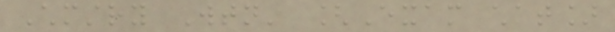Chmstry Wtn' [Exam chat]
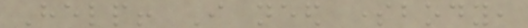Help! I need somebody,
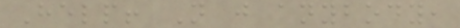Help! Not just anybody,
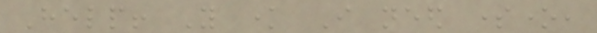Help! You know I need someone,
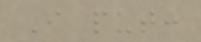I put:
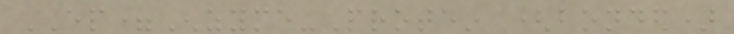EP=Enzyme-Protein (bonded)
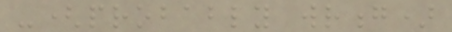-(probably wrong)
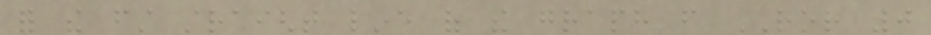for the first straight line of the graph from ROR 0
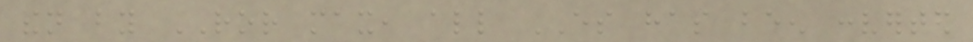then by ROR max, all ES has been converted
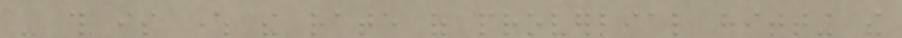- this is where the rate of proverbial hitting the
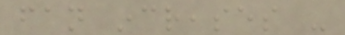fan increases -
